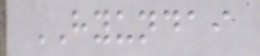HYUNDAI
